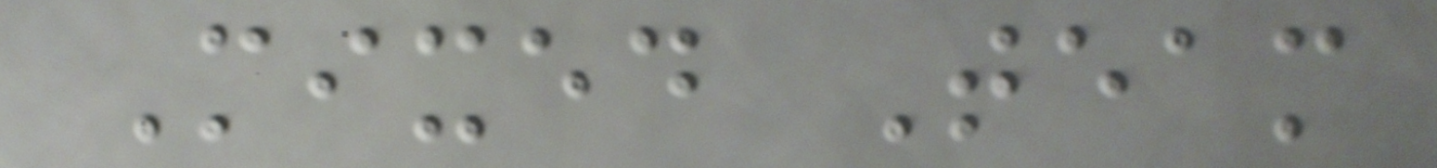Mixed Team
